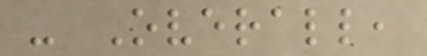- Overall,
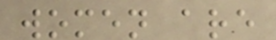women are
